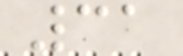31
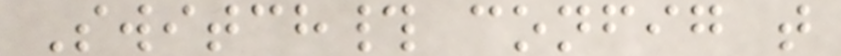Switch# config t
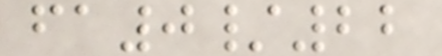fa0/22
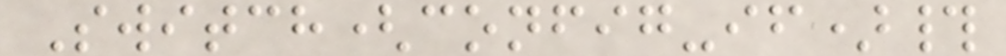Switch(config-if)#
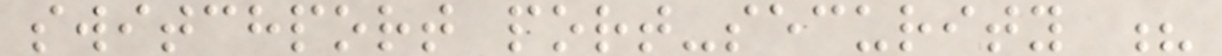switchport port-security ?
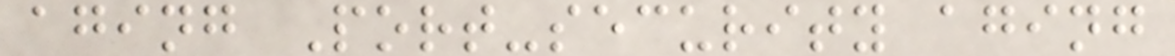aging Port-security aging
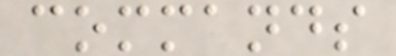commands
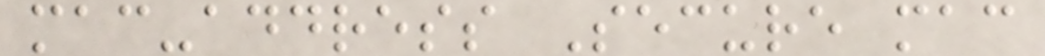mac-address Secure mac
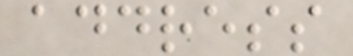address
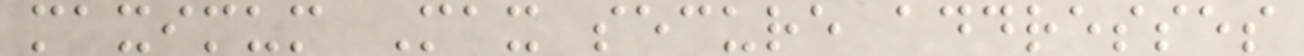maximum Max secure addresses
